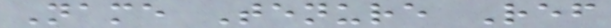Name Tenure Ref
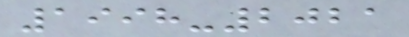1998-2021
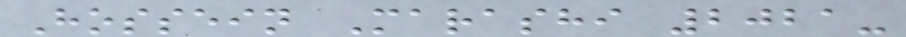Hossein Marashi 2021-
